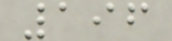196
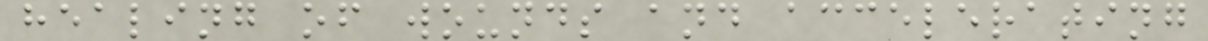healing of wounds and accelerating
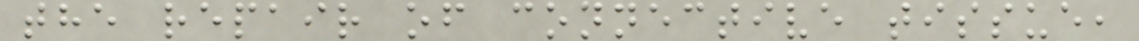the repair of connective tissue,
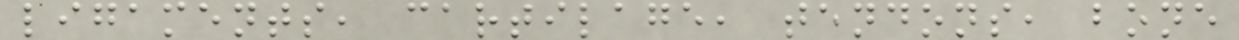ligaments, cartilage, tendons, bone
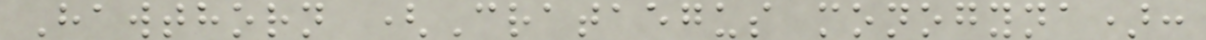Hawthorn (Crataegus monogyna):
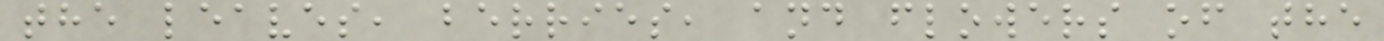the leaves, berries, and flowers of the
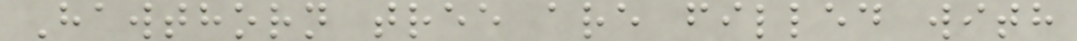Hawthorn tree are filled with
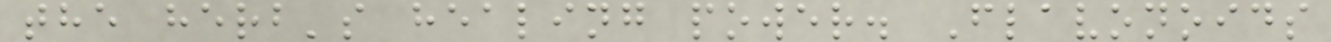the herb's healing power. Flavonoids
